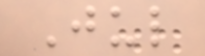Jul
